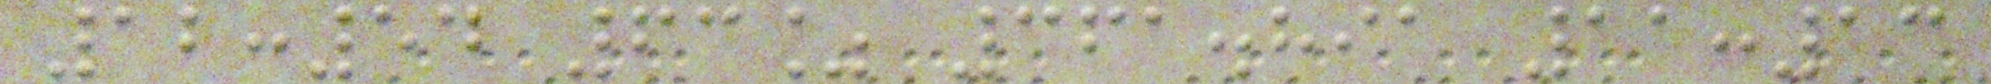12:54 63% 361.891 11:13
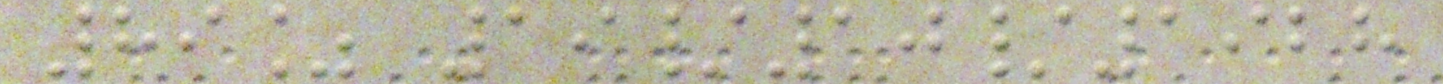89% 19/10/1928
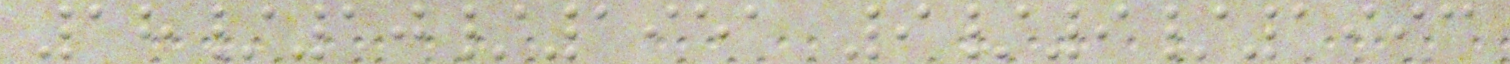18/10/1951 9/9/1993
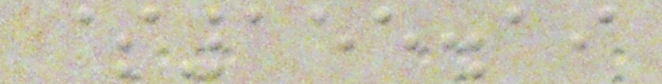$155.19
